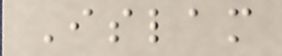Islam
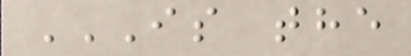IS THE
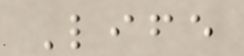Life
